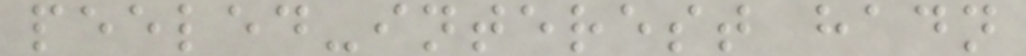peeled-interest hadn
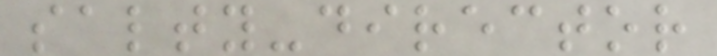salty-director
